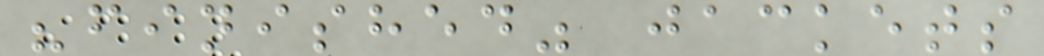"finished" jackets
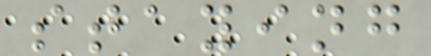staying
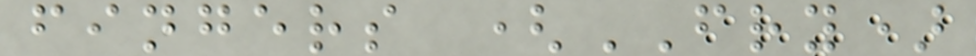fingers (FRY)
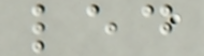led
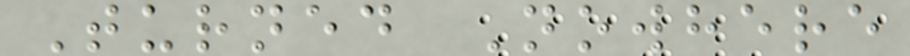Turned Nowhere
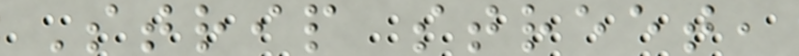Strip street,
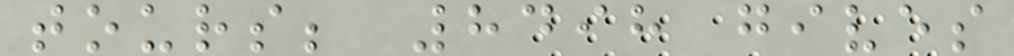tours; 8498 gives
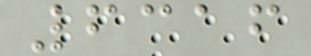6316
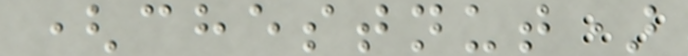(chestnut)
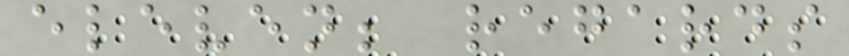eleven; regards
